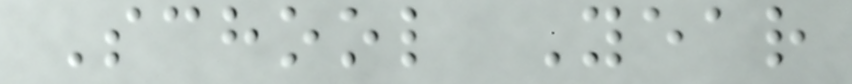School Year
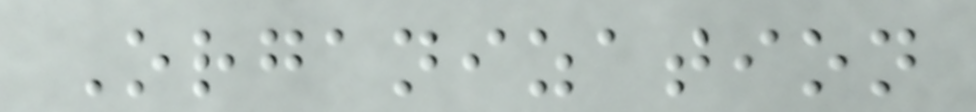Organization
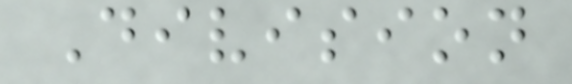Division
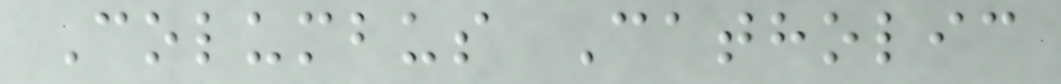Columbus Catholic
